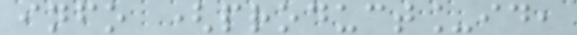info (product_id,
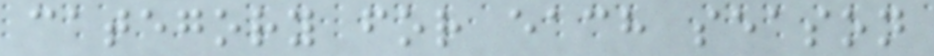category for each season
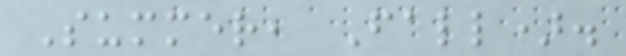Summer, Fall).
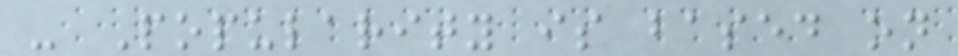- Popularity is based on
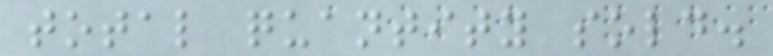total quantity sold.
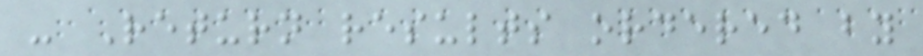- Return results ordered by
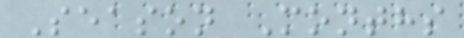Season Months
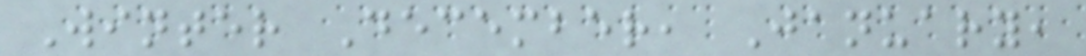Winter December, January,
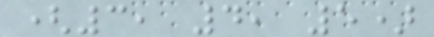(3, 4, 5)
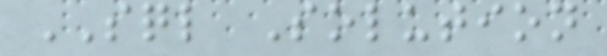SQL Solution
